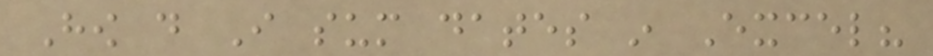How do I sum dates in Excel?
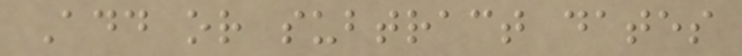Add or subtract dates
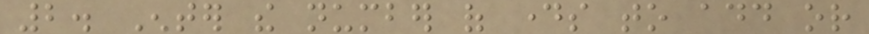2. Enter the number of days to add or
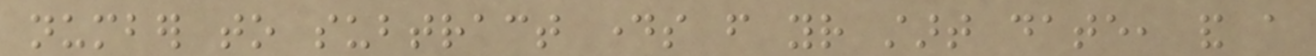number to subtract days from your start date, and a
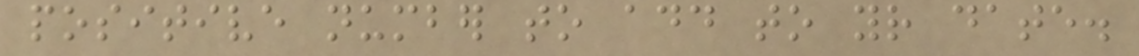positive number to add to your date.
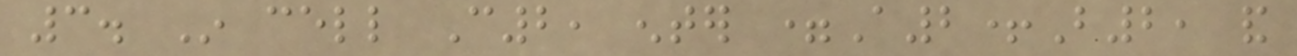3. In cell C2, enter =A2+B2, and
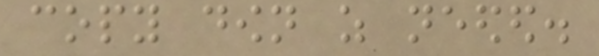copy down as needed.
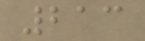213
